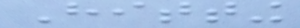Hitting
